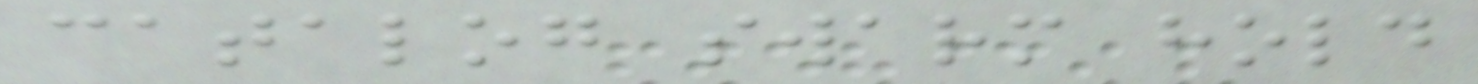catalog swarm hold
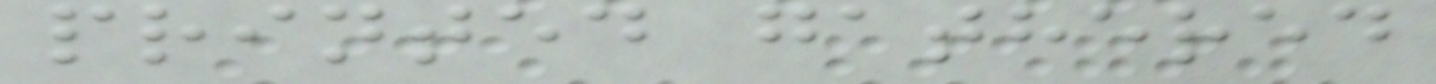printed gathered
